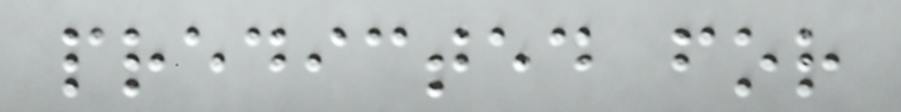predicted for
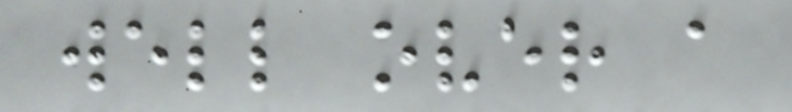well over a
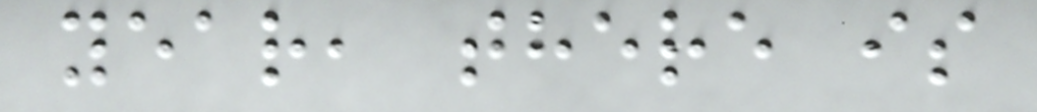year, there is
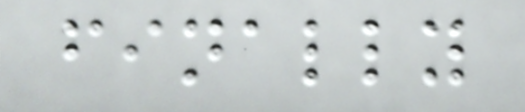finally
